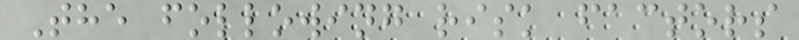The following risk factors
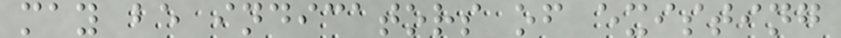may be indicators of existing
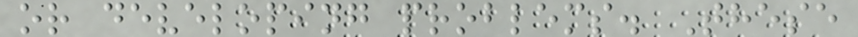or developing problems. These
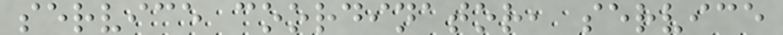service coordinator, service
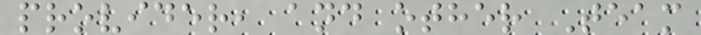provider, and other Team
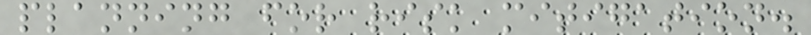planning for risk mitigation.
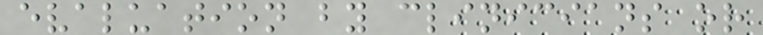evaluation by clinicians or
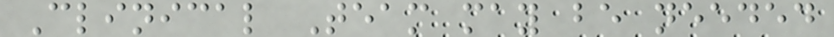Clinical Team may be needed
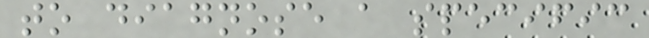to diagnose a specific
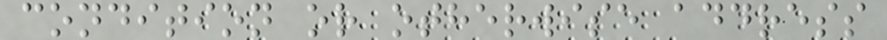condition or otherwise address
